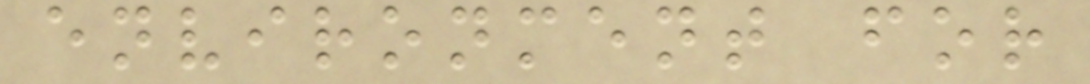environment for
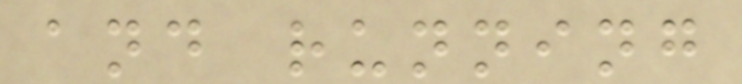and running
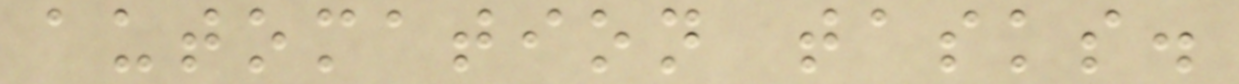automation tasks.
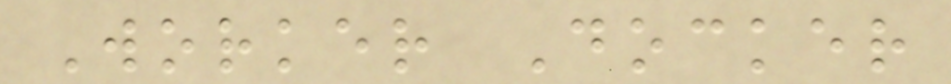Worker Docker
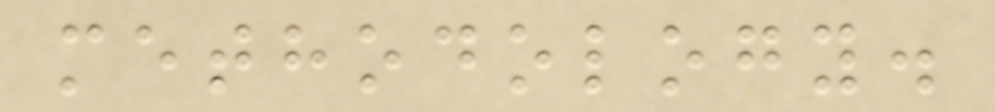methodology.
